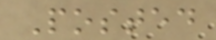Posted
